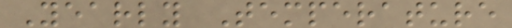Yearly Temperature
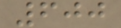600
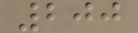200
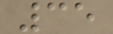35
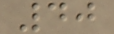40
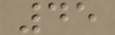45
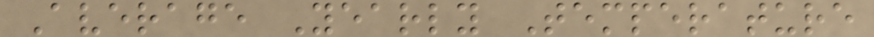Average Yearly Temperature
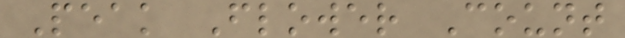Peak Flower Count
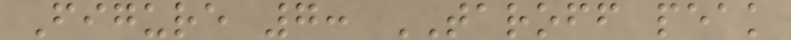Figure 7: TAROFF peak
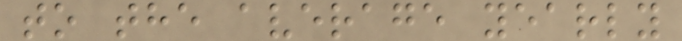to the average yearly
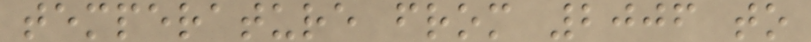temperature from 2006 to
